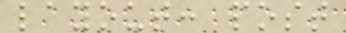layout: post
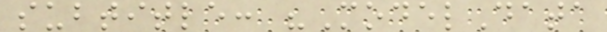subtitle: "ModelData
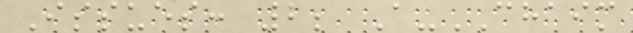Issues: 2; A-CHAIM
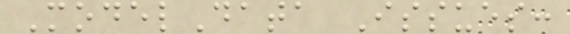ModelData Issues:
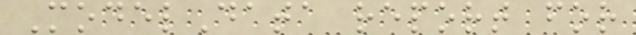ModelData report for
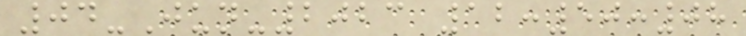04-Jun-2023 12:50:08
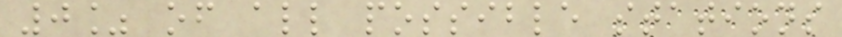0% of all possible stations
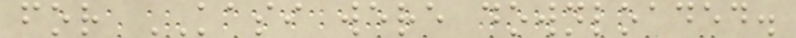for KASI were downloaded.
